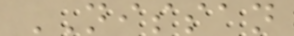NISSAN
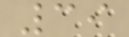39
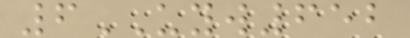6UYW652
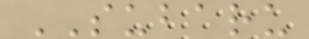SUBARU
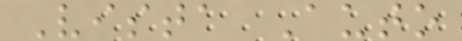Vista Auto
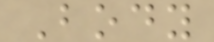Body
